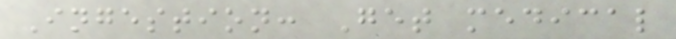Ingestion: Get medical
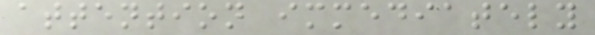attention immediately
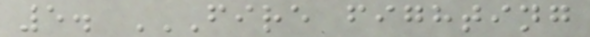5. FIRE FIGHTING
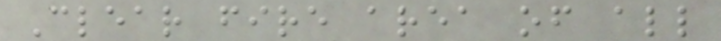Clear fire area of all
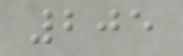205
